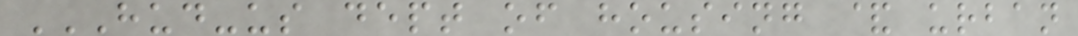HUD-US DEPT OF HOUSING & URBAN
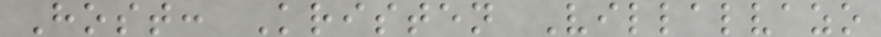Host: Kristen Villalvazo
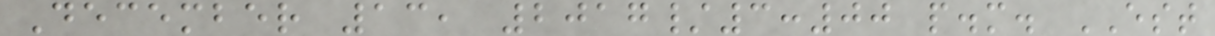December 13, 2017/3:00 p.m. EST
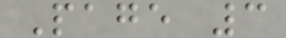Page 3
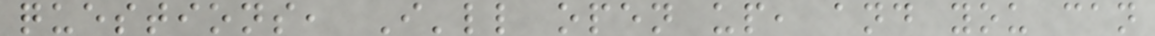questions, I'll open up, and you can
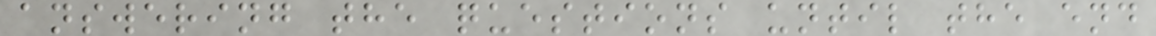answering the questions until the end
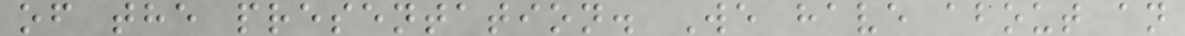of the presentation. We have about an
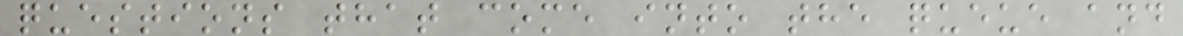questions that come into the queue and
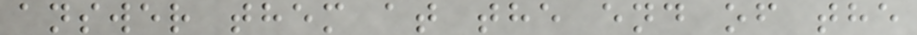answer them at the end of the
